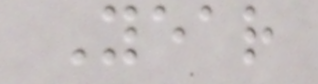Year
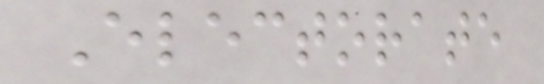Electorate
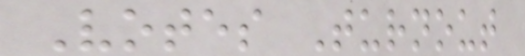Votes Turnout
